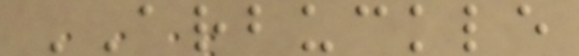ARBUCKLE
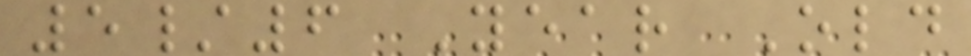5/6 Year Old
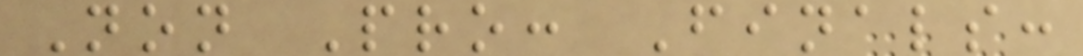Non Pro: Finals:
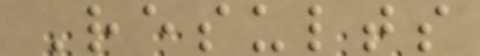Results
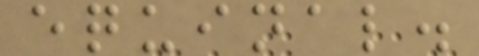equinal.
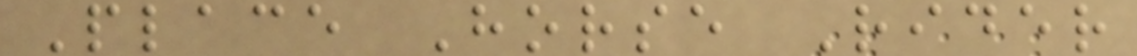Place Horse Rider
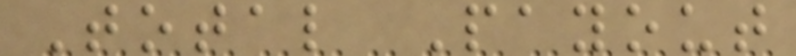Total Payout
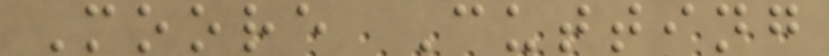Moore Cutting
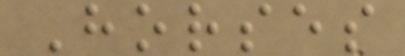Horses
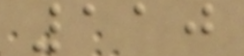110
